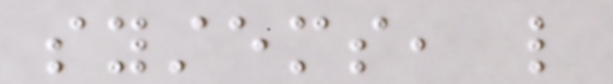systems, like
